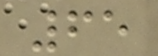65
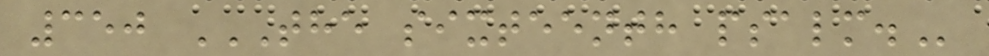350 THE SIXTEENTH PSALM.
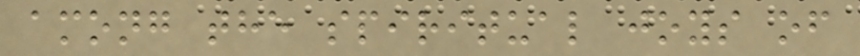among the spiritual joys of
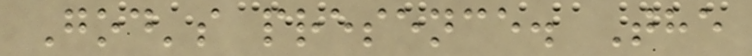God's presence. The
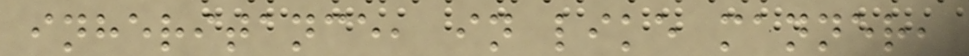inheritance, in like manner,
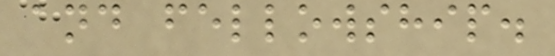and fellowship.
